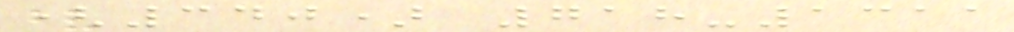(340) 718-1311
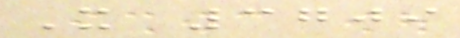X 3709
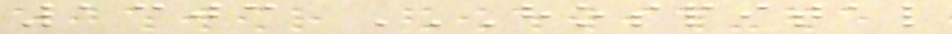1303 HOSPITAL
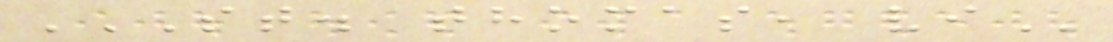ST. THOMAS, VI
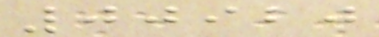00920
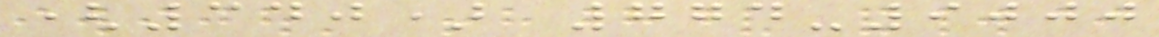(340) 774-9000
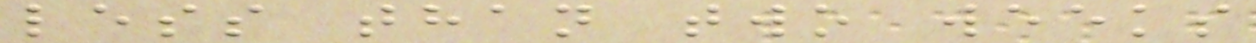less than two weeks
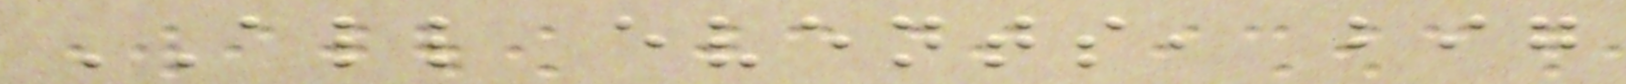ALL events, big
